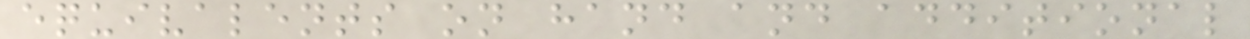equivalents on hand and additional
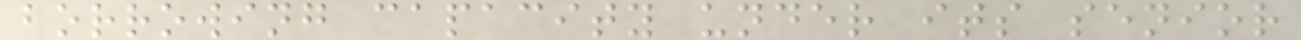borrowing capacity under its senior
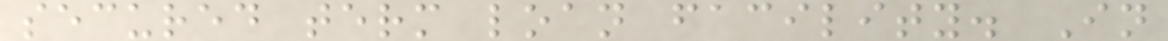secured term loan facility. In
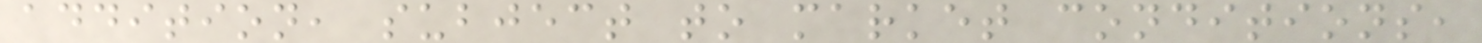addition, subject to market conditions,
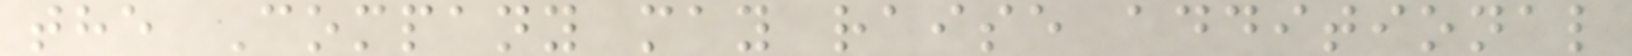the Company may raise additional
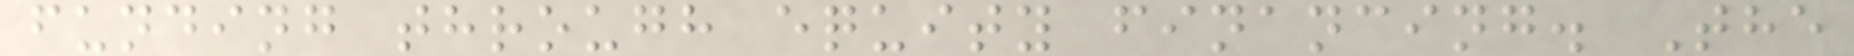funding through equity financing. The
